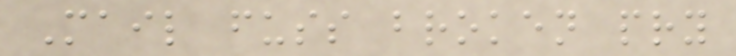Mail fuss broken pry
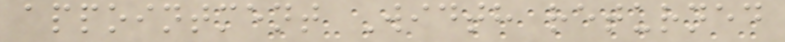appointment Width returned
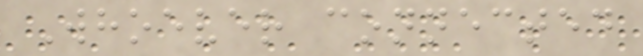Whoever connected
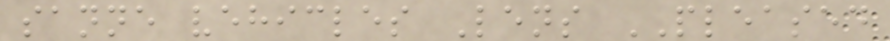sanne vehicles Lens PLEASED
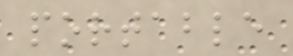portable
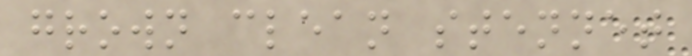grown clean stennet
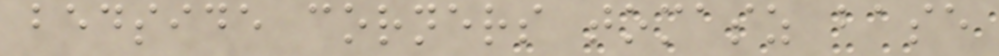bedside corners tomasz base
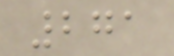271
